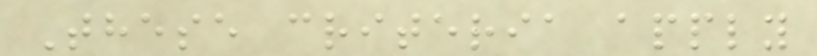These criteria apply
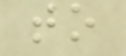to
